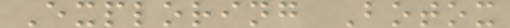Exploring Botox
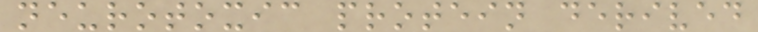neurotoxic protein derived
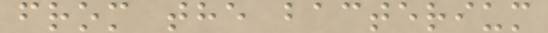from the bacterium
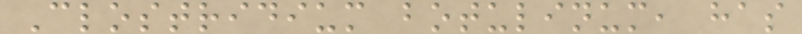Clostridium botulinum, has
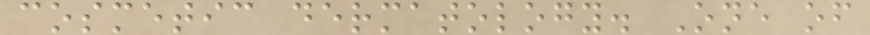cosmetic dermatology. One of
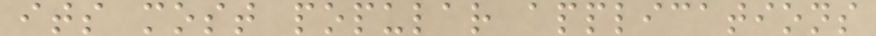its most popular applications
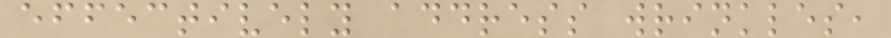effectively address wrinkles,
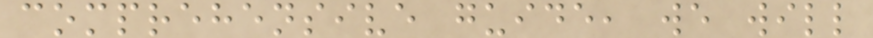comprehensive guide, we will
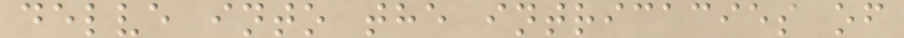delve into the intricacies of
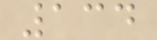134
